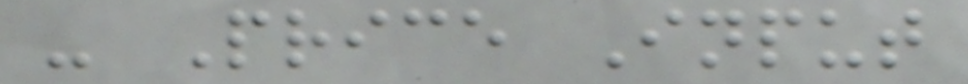- Price Input
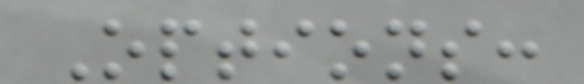Options:
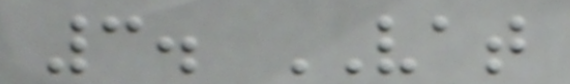3. VAT
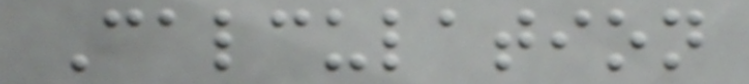Calculation
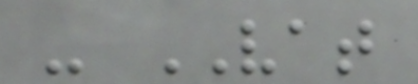- VAT
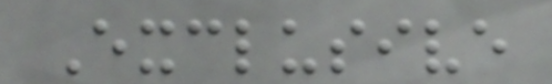Exclusive
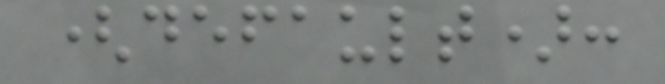(default):
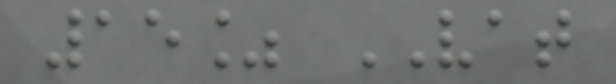15% VAT
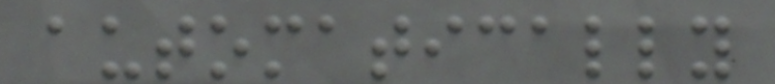automatically
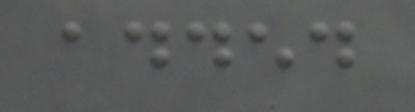added
